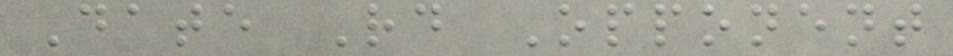Date Rd Opponent
